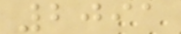2091
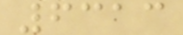6313
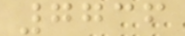7736
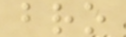bro
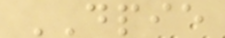DPIE
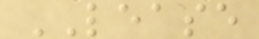LEASE
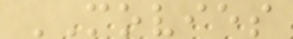MOVIES
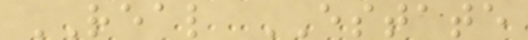REAL ESTATE
